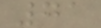71
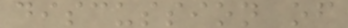discussion of
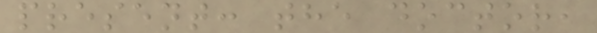present: the doctor,
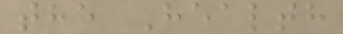the Health
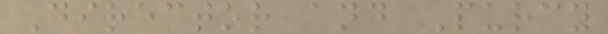Director and Purcy
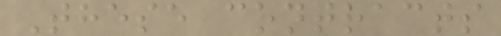These contracts
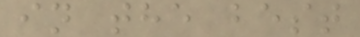in the best
